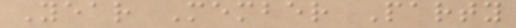Year Member Party
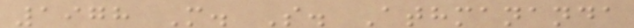1978 M. S. Athmananda
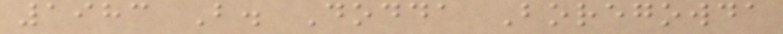1983 B. Dodda Boregowda
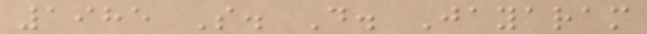1985 S. D. Jayaram
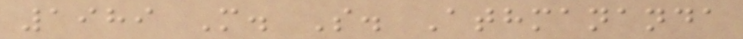1989 M. S. Athmananda
